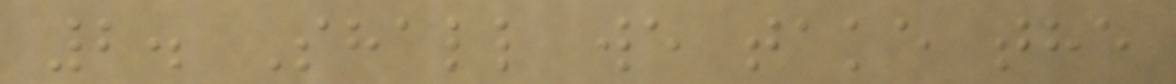2. Shall we take the
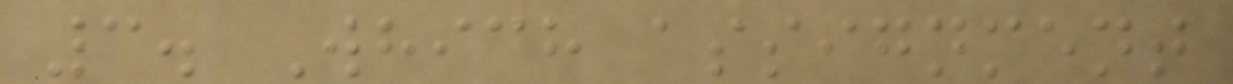3. Which assignment
